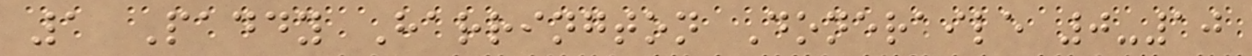1 Paddy Harrington Doneraile 0-10
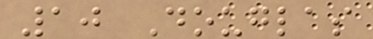10 Douglas
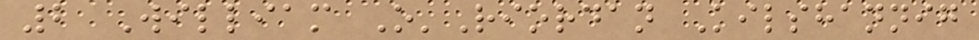2 William O'Riordan Kilshannig
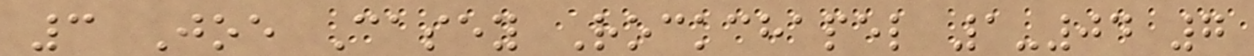3 Joe Casey Rockchapel 1-04 7
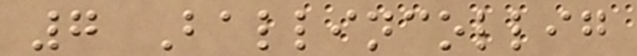7 Ballincollig
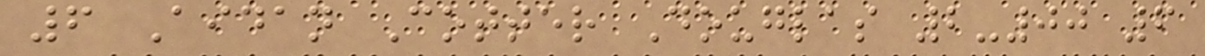6 Aidan Cotter Douglas 2-00 6
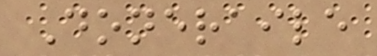Doneraile
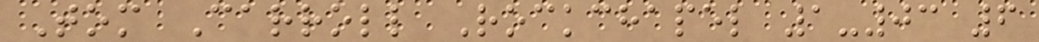Tom Carroll Rockchapel 1-03 6
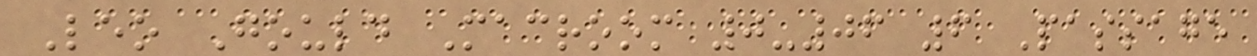Leo Gould Macroom 0-06 6 Passage
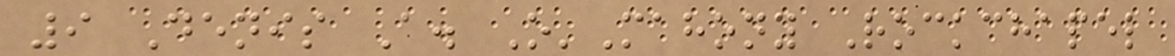9 Denis A. O'Mahony Rockchapel
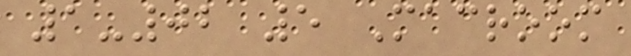1-02 5 Macroom
